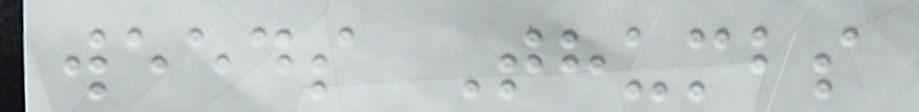weeds Thumbs
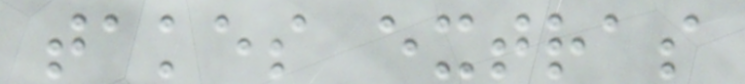takes extras
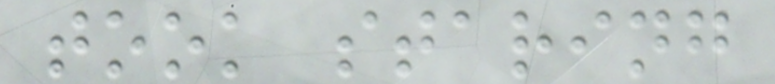took staring
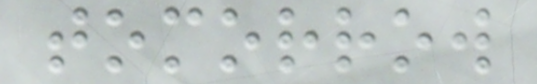tomorrow
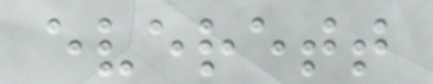everett
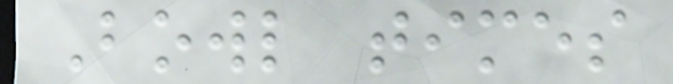Bowl times
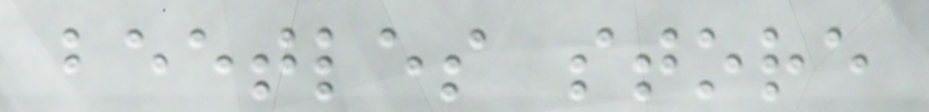beetles store
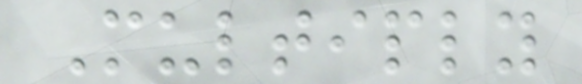Multiply
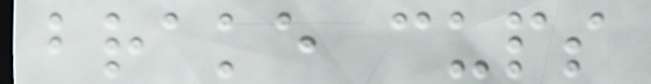brake cups
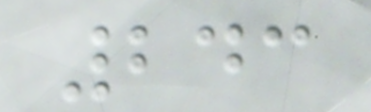243
